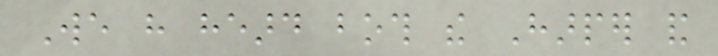We have heard both the Harper and
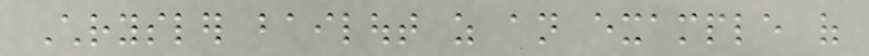Chrysler bailout as an example of
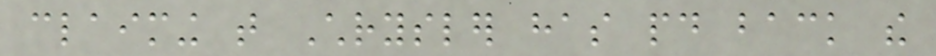claiming that Chrysler has paid back the
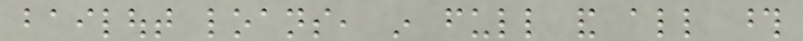bailout loans, in full and all those
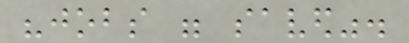"jobs were saved".
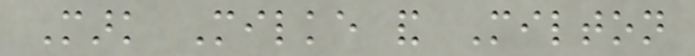Mark Milke and Milton
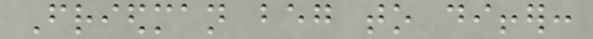Friedman beg to differ:
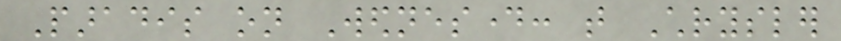Paradis on Wednesday: that Chrysler
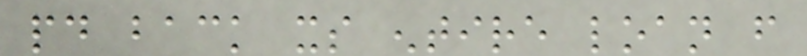paid back its entire loan from
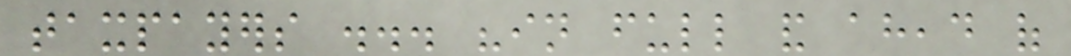taxpayers ... "in full and ahead of
